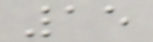15
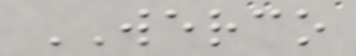WERCO
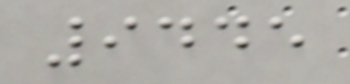9445
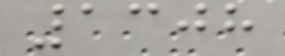1308
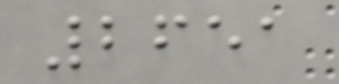2651
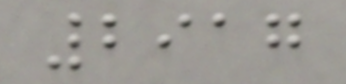2917
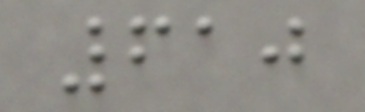610
